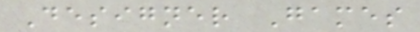Designer Games
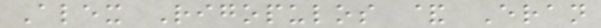Alex Rigopulos & Eran
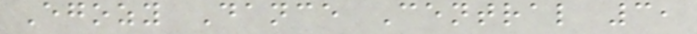Egozy Dance Central 3,
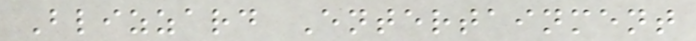Blizzard Entertainment
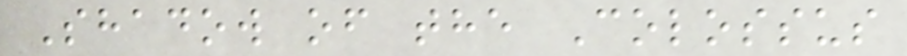Shadow of the Colossus
